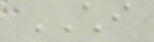CHI
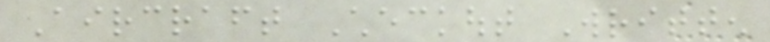Aircraft Checkout Written
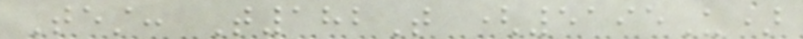Test: T182T (5195U)
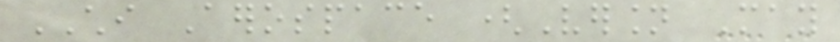CHI Aerospace (Version May
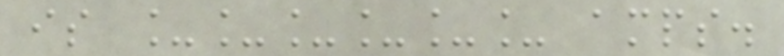is ______ amps.
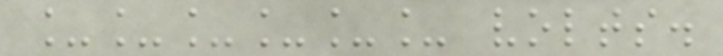______ volts.
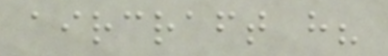aircraft have?
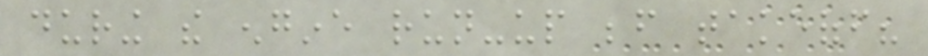during the engine run-up before takeoff?
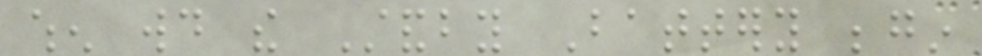when would the Standby Battery begin
